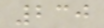230
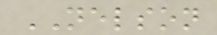NELSON
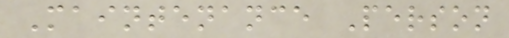Maintenance Person
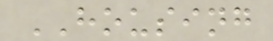HOUSING
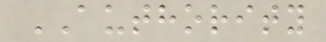AUTHORITY
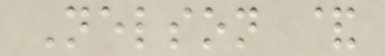Nelson &
